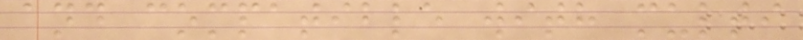and compatible with multi
